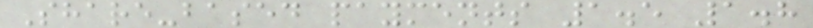Share-based payments 1.5 1.8
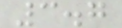3.7
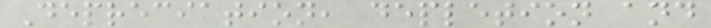Depreciation, depletion and
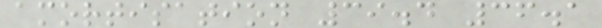amortisation 39.4 36.1
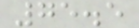75.5
